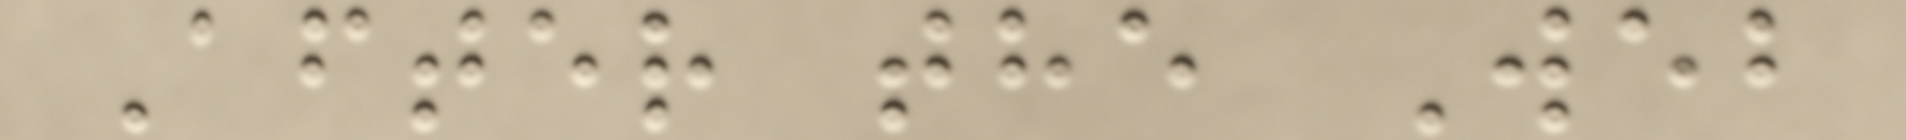After the Web
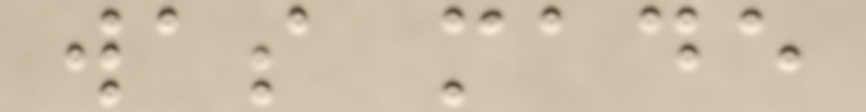was made
